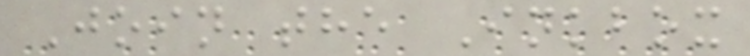Join the Inkbox
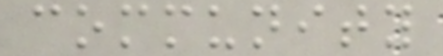community
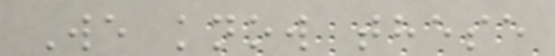We know these
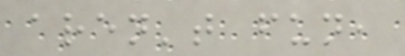aren't fun,
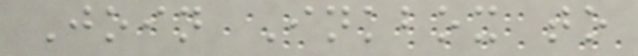Join Inkbox to
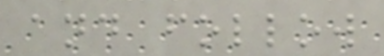and follow
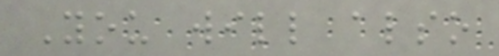You will also
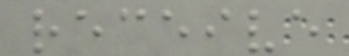receive
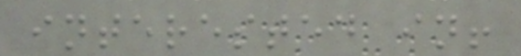interested in!
